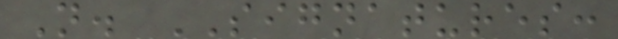N. SIGNATURES:
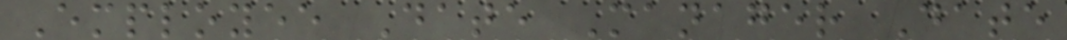Employee Date Manager Date
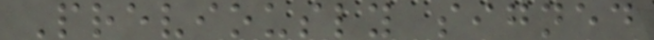Previously signed
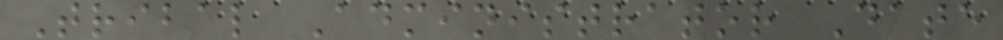Tribal Administrator Date
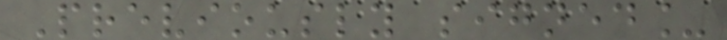Previously signed_
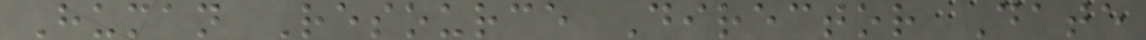Human Resource Director Date
